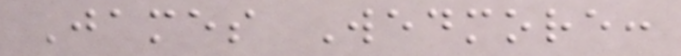James Wedmore:
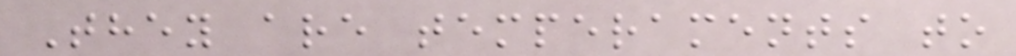They are temperaments to
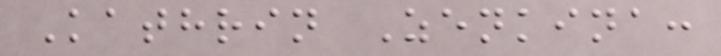Kathrin Zenkina:
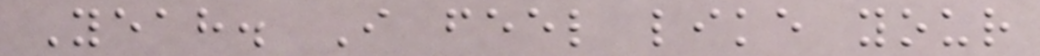Yeah. I feel like your
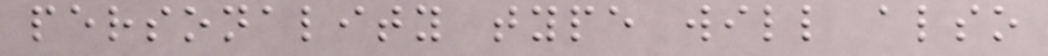personality type will also
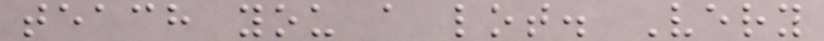teach you a lot. Very
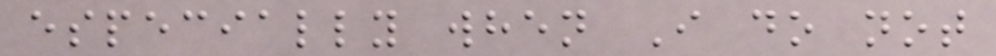especially when I do not
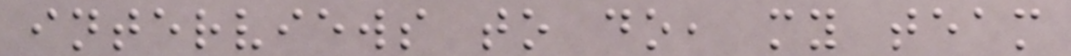interviews to do, my team
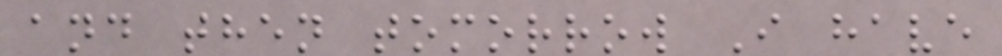and then tomorrow I have
